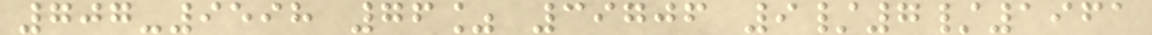707-9598 76% 39706 9/7/1961
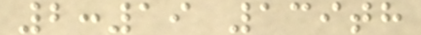2:19 139th
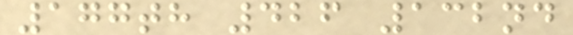177th 426 132nd
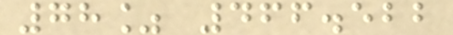78% 466.522
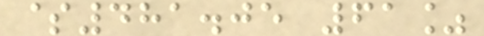$481.05 61%
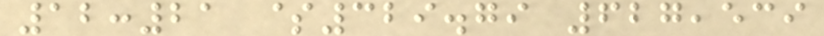12:21 $329.79 627,539
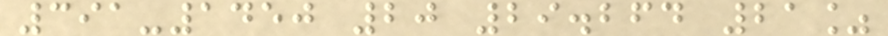391-1450 20 29.264 21%
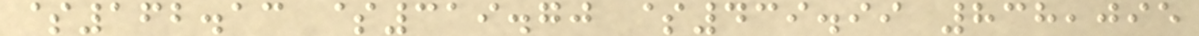$162.13 $319.70 $439.99 838,095
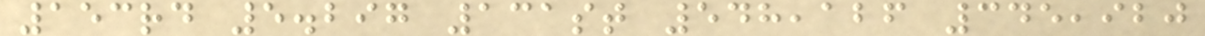153rd 5.297 131st 548,126 345,920
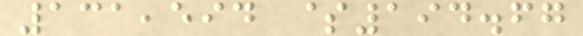131,594 $194.67
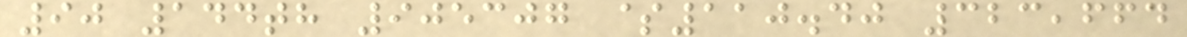90 144th 905307 $110.40 323,664
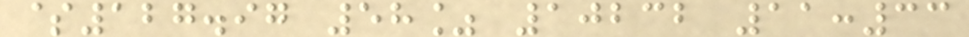$127.97 58% 10232 11:33
